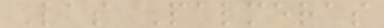Las Palmeras
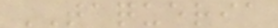TAQUERIA
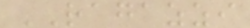RAGAZZI
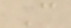C
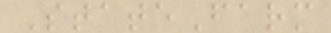StateFarm
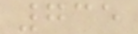735
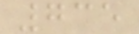735
